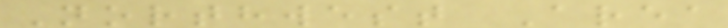Northwest Area
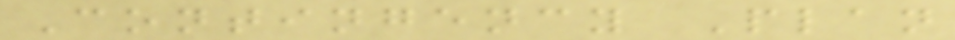Contingency Plan
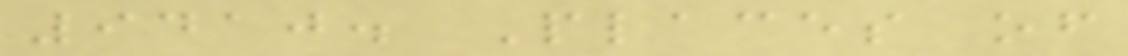9410. Places of
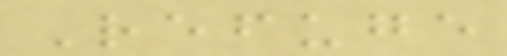Refuge
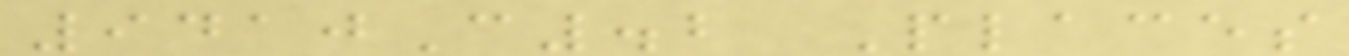9410C.2 Places
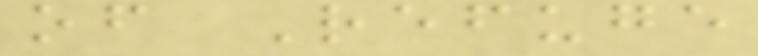of Refuge
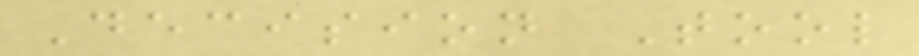Decision Tool
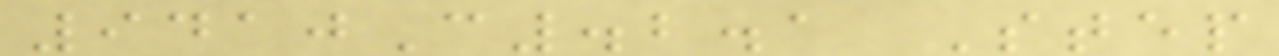9410C.2.1 Step
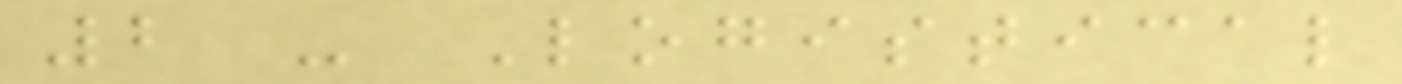2 - Logistical
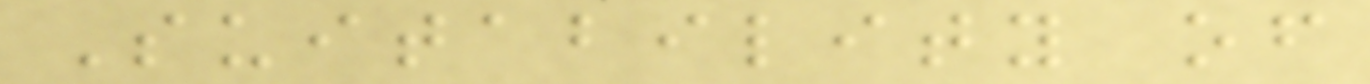Suitability of
